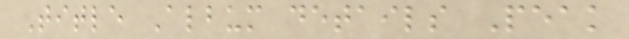Title Album details Peak
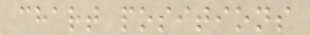chart positions
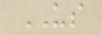US
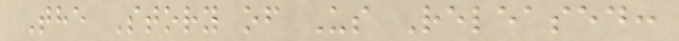The Story of Us Released:
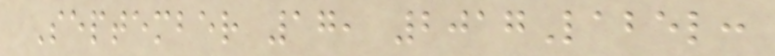September 17, 2017Label:
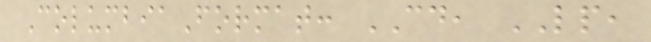ColumbiaFormat: CD, LP,
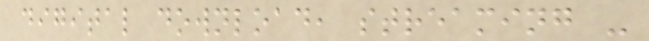digital download, streaming -
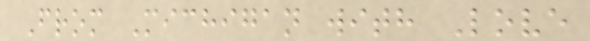From Michigan with Love
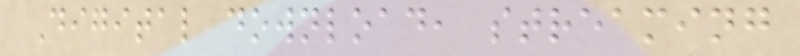Digital download, streaming
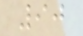90
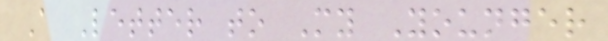A Letter to My Younger
